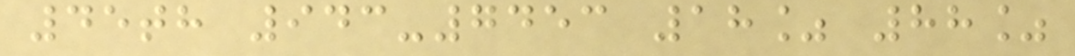45th 943-7453 18% 88%
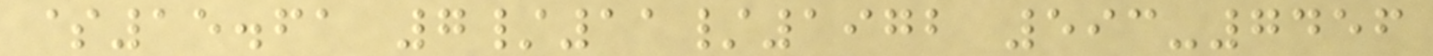$15.61 7/11/1972 593-7456
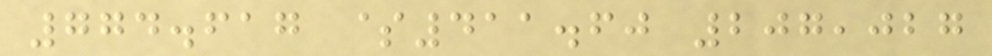774.617 $411.60 207,027
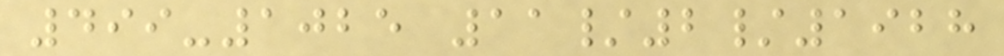499-1025 11/2/1928
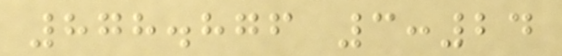878.876 3:24
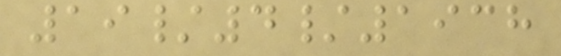19/4/1938
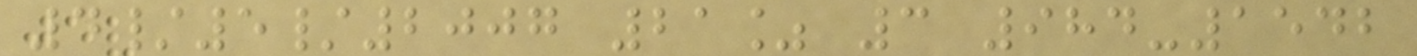4/5/2007 21% 3 984-1542
